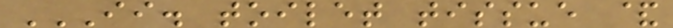II. TOILET TISSUE &
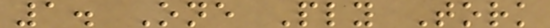1. One Ply Tork
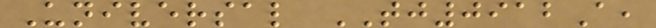Universal TJ0912A,
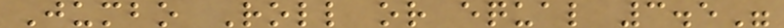Jumbo Roll or equal 3.5"
